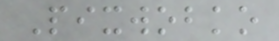Pixwobko
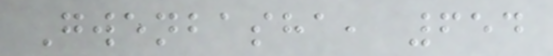Gwenbasha, 654
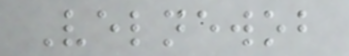Velnewob
